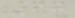67
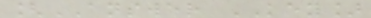[ANSWER KEY]
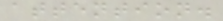attention.
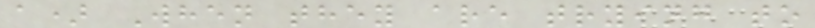a) When they are trying to
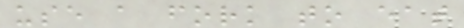use a fork to eat
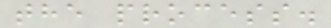the process.
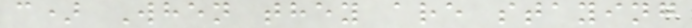c) When they are staying
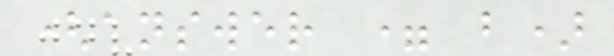(answer = b)
